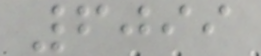6099
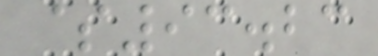$93.23
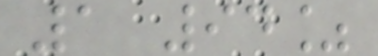1 94%
